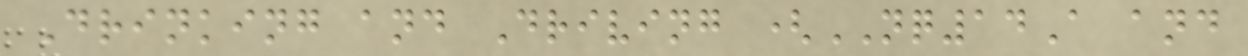Drinking and Driving (NQ14A and
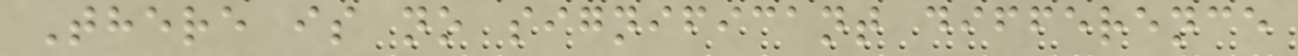There is no significant difference
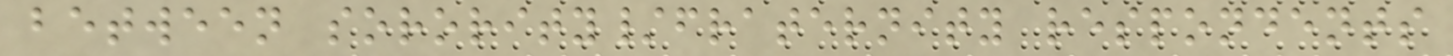between sorority/fraternity respondents
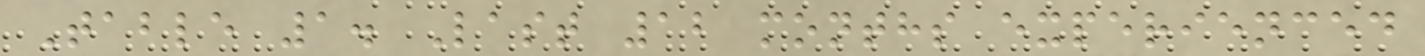Table 1. Last 12 months experienced
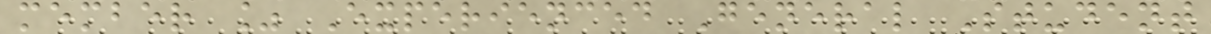member % Experienced General Student
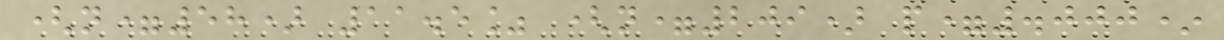(n=58) 11.5% (n=209) p=.000*
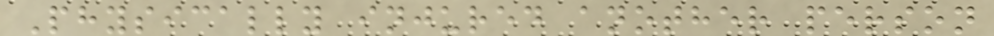Physically injured another person
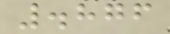.876
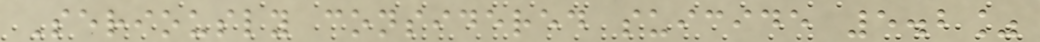Seriously considered suicide 5.2%
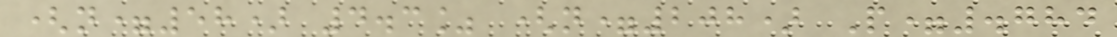(n=58) 4.3% (n=208) P=.784
